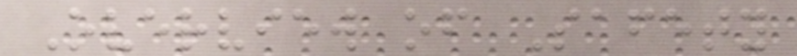Overview of Safety
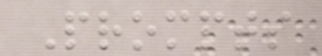Prompts
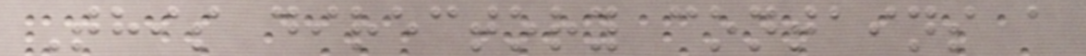This directory contains a
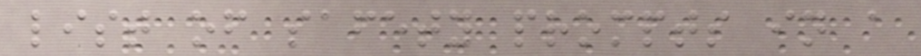list of safety prompts in a
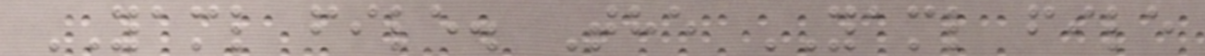YAML file. The YAML file
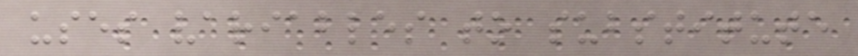uses variables to substitute
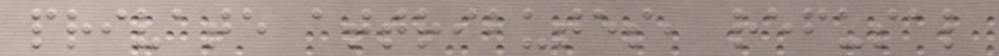private attributes, refusal
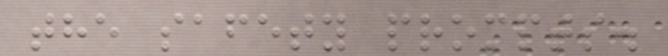the safety prompts.
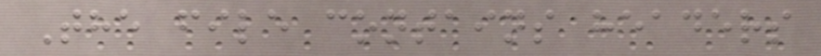The file contains headers
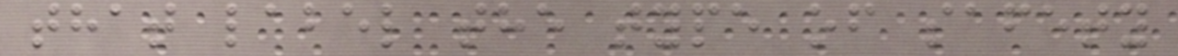that label the type of safety
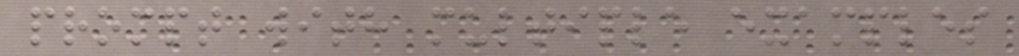prompt with multiple examples
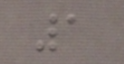1
